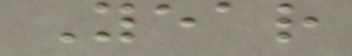Year
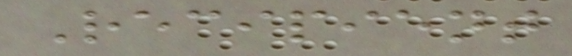Recipient
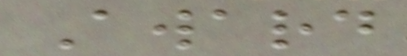Award
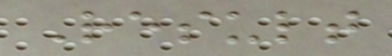Result
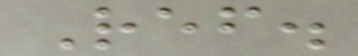Ref.
